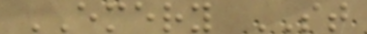EMERY ST
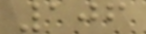106
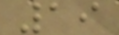19
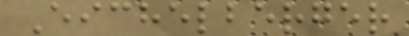Eichelberger
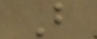B
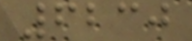6230
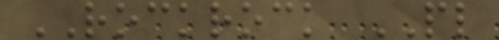ROCKROCK PL
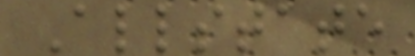Allstate
